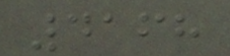4168
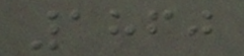1860
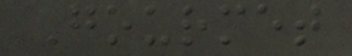Gourmet
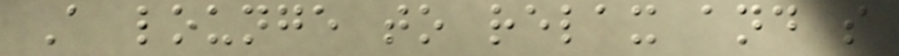A lounge to relax and s
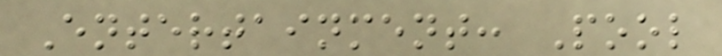Entertainment: Pool
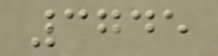3745
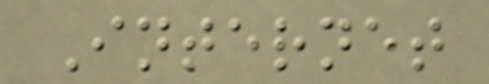Internet
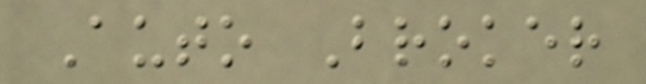Auto Broker
